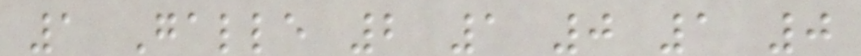1 Galle 2 1 0 1 0
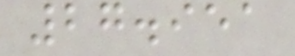27.951
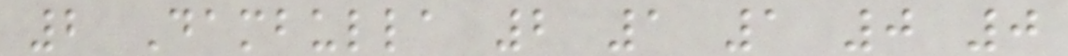2 Dambulla 2 1 1 0 0
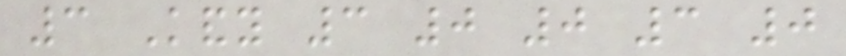3 Kandy 3 0 0 3 0
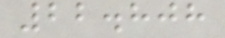22.808
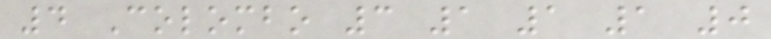4 Colombo 3 1 1 1 0
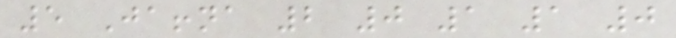5 Jaffna 2 0 1 1 0
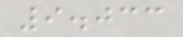9.033
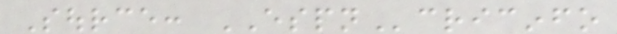Source: ESPNcricinfo
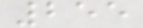255
